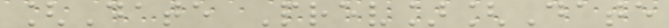[Date Prev][Date
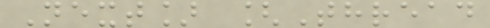Next] [Thread
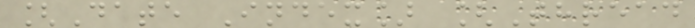[Date Index] [Thread
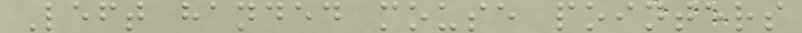Left handed mouse pointers
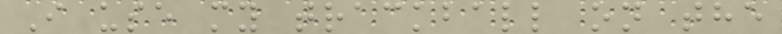I use my trackball on the
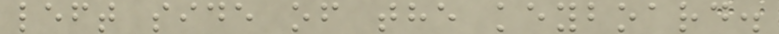left side of the keyboard.
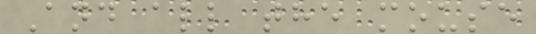And all the mouse
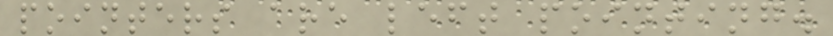pointers are left pointing.
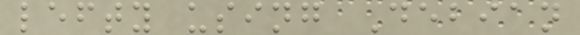lefty using Debian
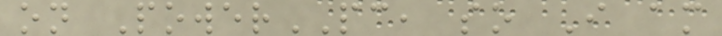on PowerPC, so I am
